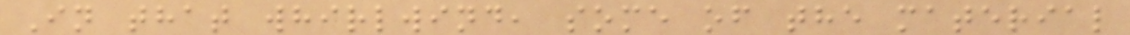In that whirlwind, some of the material
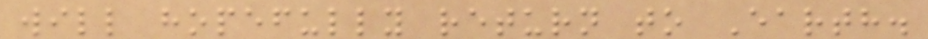will hopefully return to Earth.
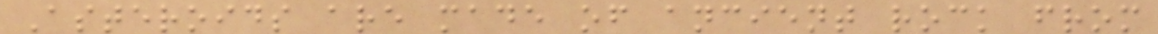Asteroids are made of ancient rock from
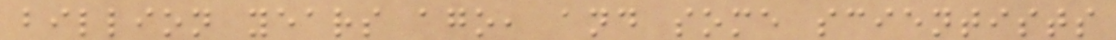billion years ago, and some scientists
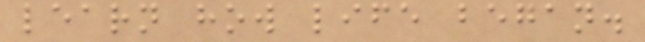learn how life began.
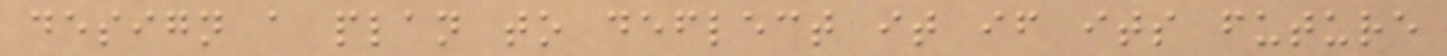design a plan to deflect it if its future
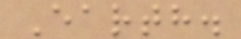Earth.
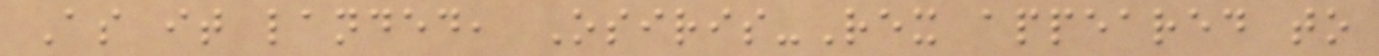As it landed, Osiris-Rex appeared to
